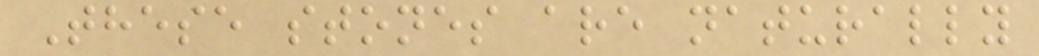These stones are naturally
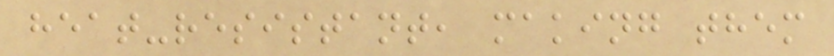heat-resistant, making them
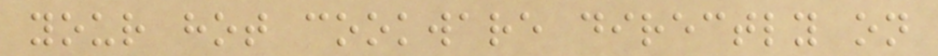your hot cookware directly on
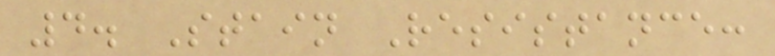4. Stain Resistance:
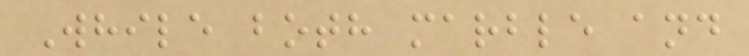While both marble and
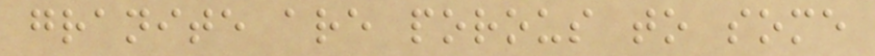granite are porous to some
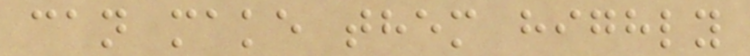can make them highly
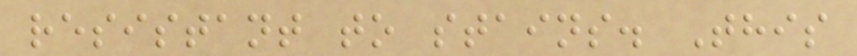resistant to stains. This
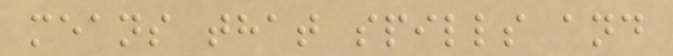means that spills and
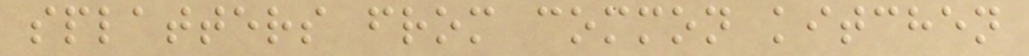splatters from common kitchen
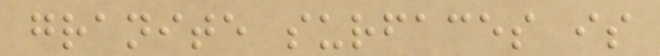granite surfaces is
